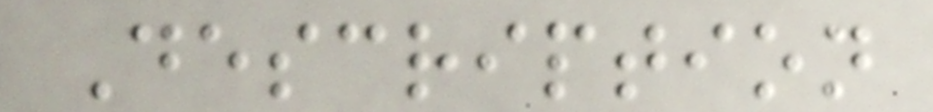Description
